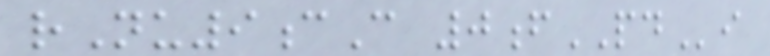rNu9cC 0fPDi
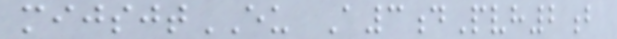mijsjtEU A3dPvh2b
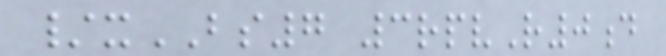/xBS7 3rpvR0d
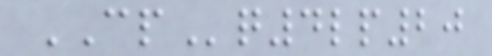CPq4lp20
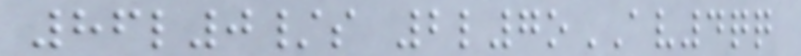86l0/s 2l7oAV4qq
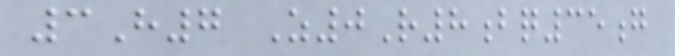3H7 Z0R8bq35g
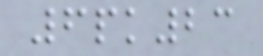6pk23
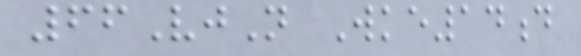66VjN Wke14d
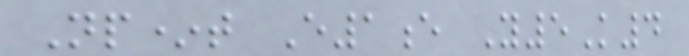Np*t E1e Y5K4
